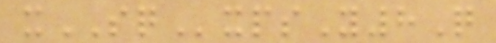xSQxpsY8Q
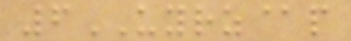6UYRZ@p
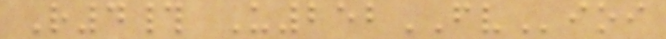R4# U252FVioi
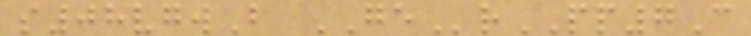s08vgwB GErPP7C
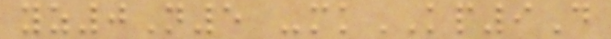yz0N5 -mkKP9D
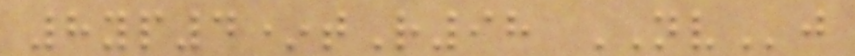8yp4*tR98 NVj
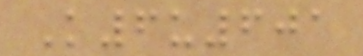K6u601
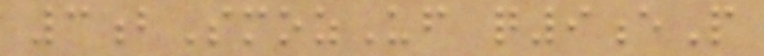3bSmozUf q9eP
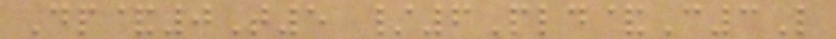Dp&0T5 /6Pld&C3L
